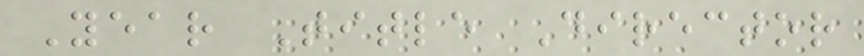Year Title Director
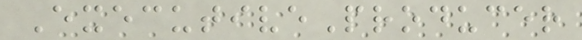ExecutiveProducer
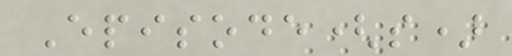Episode(s)
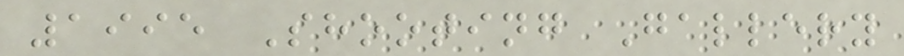1995 Shooting Gallery
